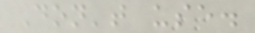Don't use.
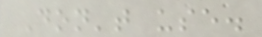Don't use.
